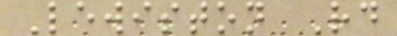Lewiston Rd
